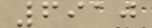6910
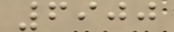6900
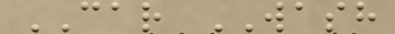CAR WASH
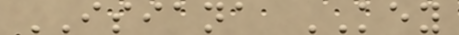ISIANA KEY
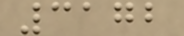3172
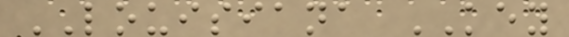LOUISIANA KEY
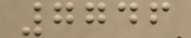7746
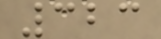323
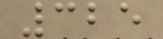325
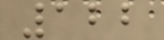122
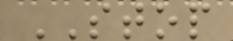STOP
